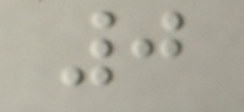0
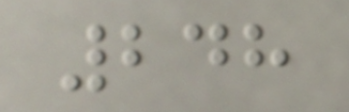248
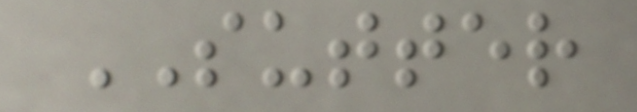SUTTER
